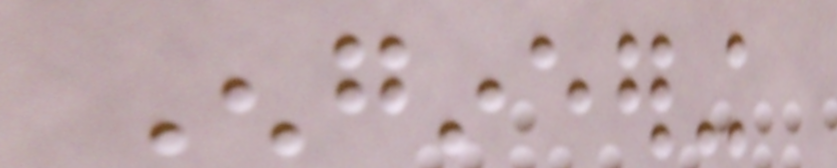Engineering
